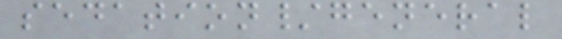sedation/general
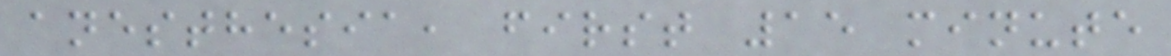anesthesia, first 15 minute
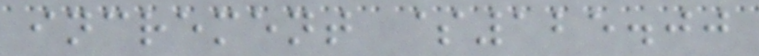increment $125.00
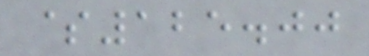$125.00
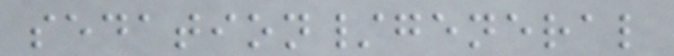sedation/general
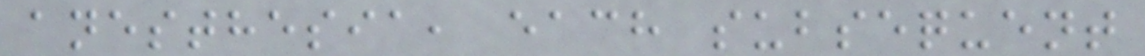anesthesia, each subsequent
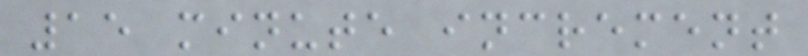15 minute increment
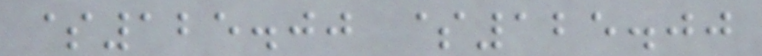$125.00 $125.00
